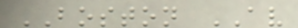BOSTON AV
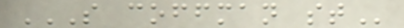S COFFMAN ST
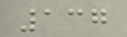137
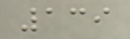139
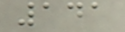141
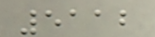5112
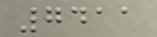7411
